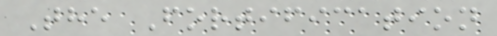The Fortification
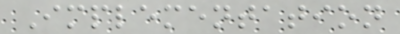Implementation
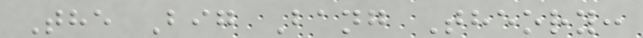The Big Bang Theory:
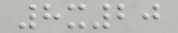8x20
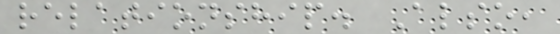relationship. Also,
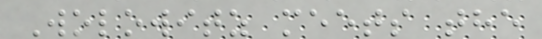Wolowitz meets the
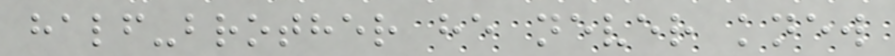half-brother he never knew
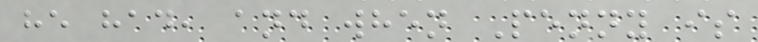he had, and when Penny is
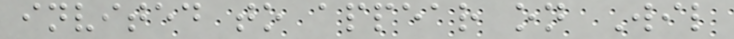invited to appear on Wil
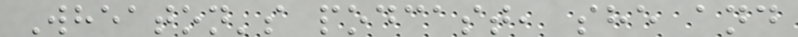Wheaton's podcast, she and
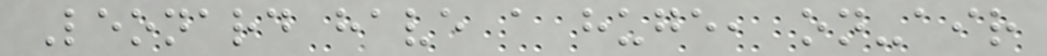Leonard have a huge, on-air
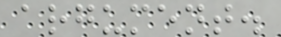argument.
